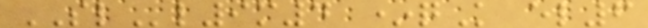SLl9m4 *qK el6
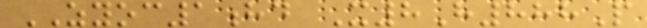ZYOC1hd X8H888P
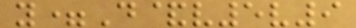y=D&v5v9
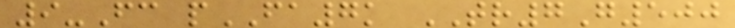9-Fc pFA7k TR7G500
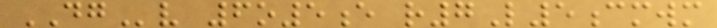DGv 6o5e r7L5cmwm
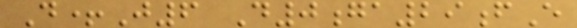D+J6 D0ga29fE
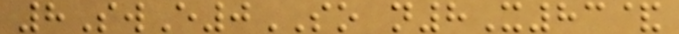8SwE0SO n8X83&
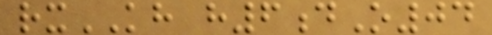rxKH h6dO04
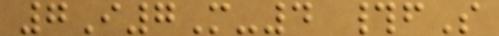7I7M-4 #fS
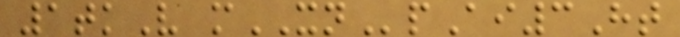1tkV mXNpAi3Ht
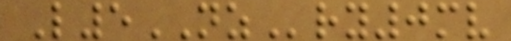L5NZry0mv
